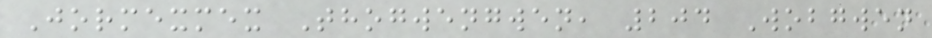Jormexmex Thogwengwen, 204 Wobgwen
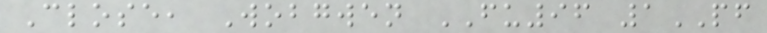Close, Wobgwen FU96 1PF
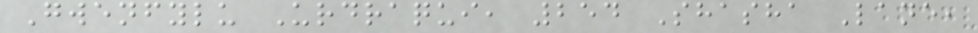Gwenfylu Urdraqui, 254 Shasha Lane,
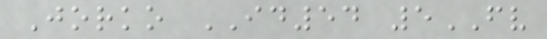Jorko ID54 5FV
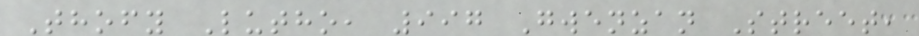Thofy Lutho, 997 Gwenzan Street,
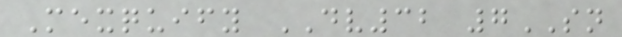Mexquify DV32 7SN
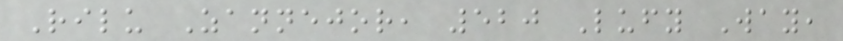Rilu Zannejor, 520 Lufy Way,
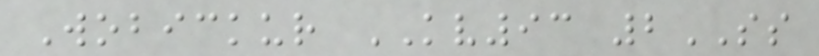Wobickur KV93 2SS
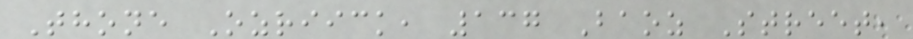Thone Ozriick, 137 Baoz Street,
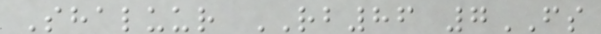Shaluur RB86 7FS
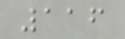116
